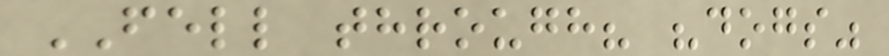FELL through? "dogs"
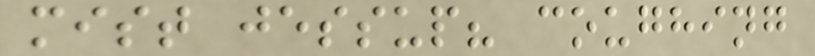mist jessup? coughing
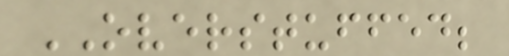OVERSTUFFED;
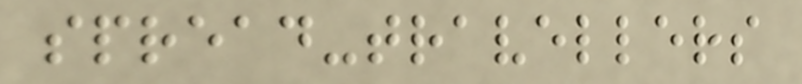spread-travellers
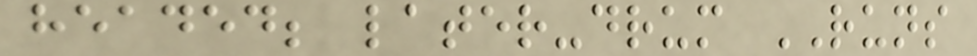headed; later-drum RUNS
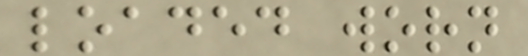loaded worn
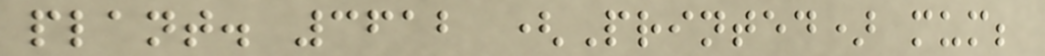plant. 3612 (Printed) mum;
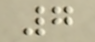7
